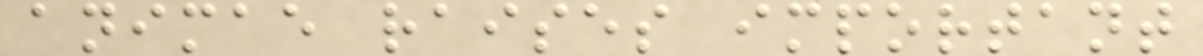animae raises important
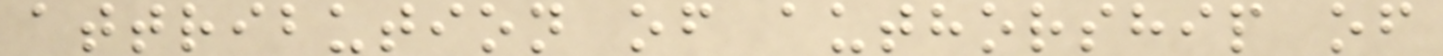attribution of authorship of
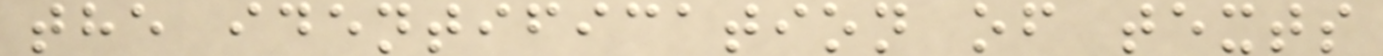the identification of texts
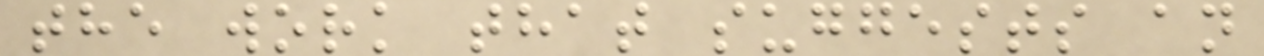the work that suggests an
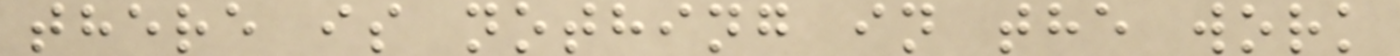there is nothing in the work
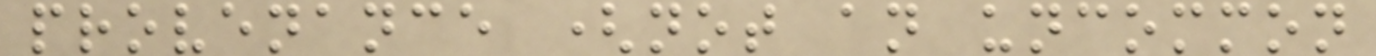provenance (not an uncommon
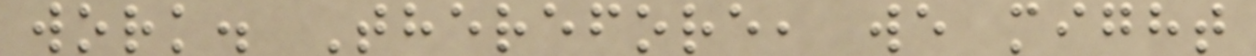work. Therefore, we might
